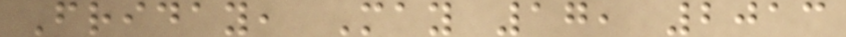Friday, May 17, 2013
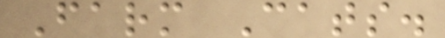Farm Cats.
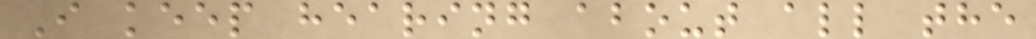I keep hearing about all the
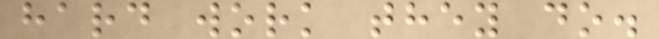hard work they do.
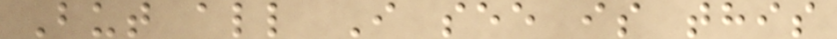But all I see is this
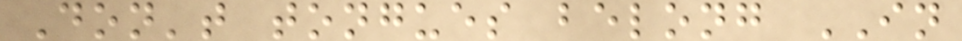Don't tongues belong IN
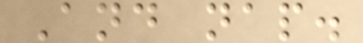And nap.
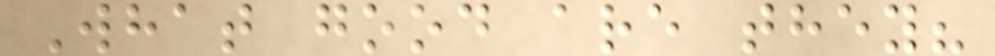What good are they?
